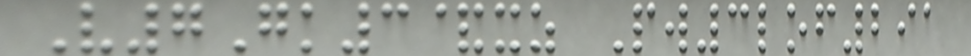V7Gk3&xz Pw3lof291
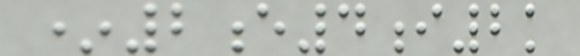*2e4i2k
